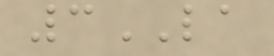3LA
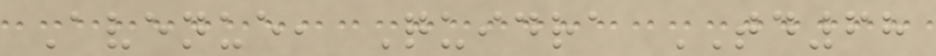Avenue, Quidra TD68
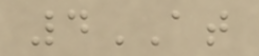4AT
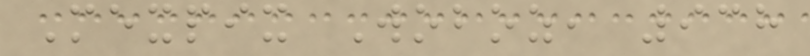Mexpix Woboz, 938
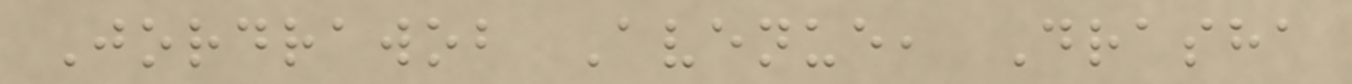Jordrawob Avenue, Drasha
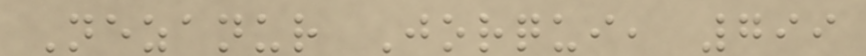Nezanur Jorqui, 799
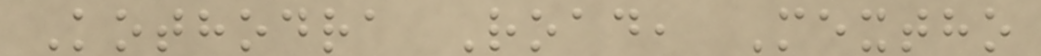Kothodra Road, Mextho
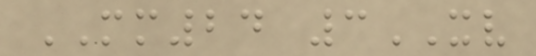MM24 3XV
